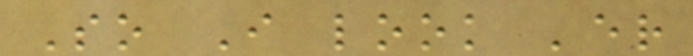So I look 'er
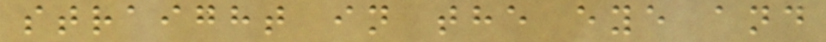straight in the eye and
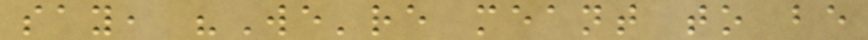say, "We're meant to be
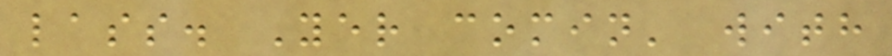lass. Yer comin' with
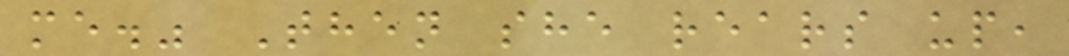me." Then she rears up,
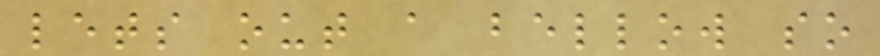lets out a bellow so
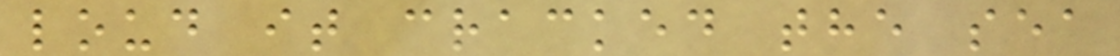loud it cracked the sea
